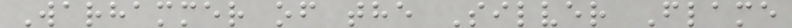Warhammer of the Silver Flame
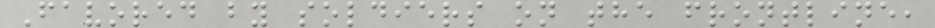Favored by soldiers on the frontline,
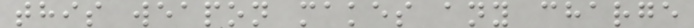this weapon makes any charge
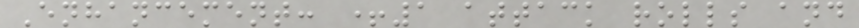Enhancement: +1 attack rolls and
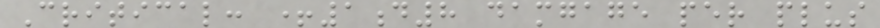Critical: +1d8 damgage per plus
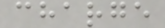charge
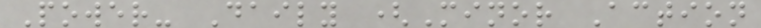Power- Daily (Minor Action
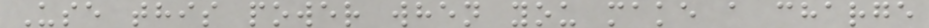Use this power when you make a charge
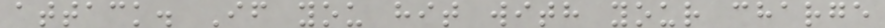attack. If you hit with your charge
